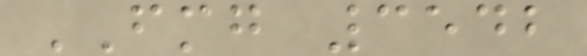FMG 3542
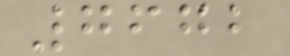7672
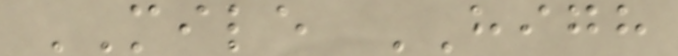MILE HIGH
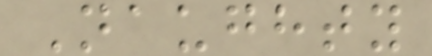Naughty
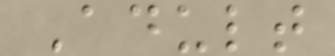Adult
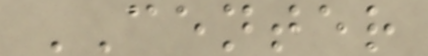CENTER
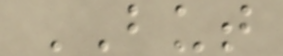BUT
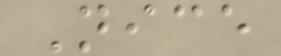Nice
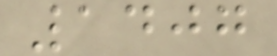1407
